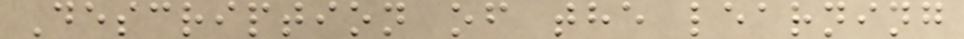Description of the learning
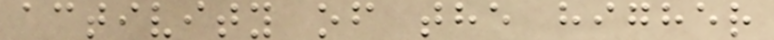activity of the higher
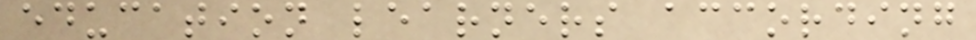education learners according
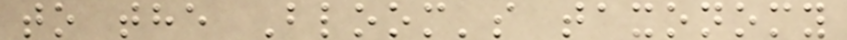to the Bloom's taxonomy
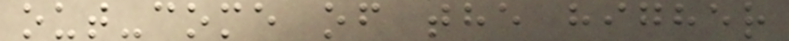out-come of the higher
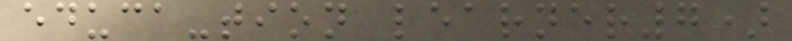educa-tion learner7)
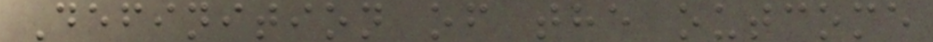Definition of the outcome
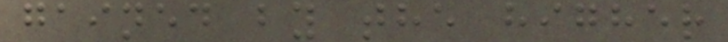gained by the higher
